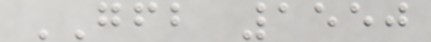GFB 1550
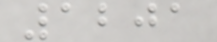1201
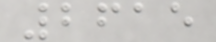2615
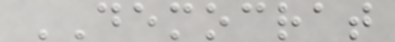DEMOCRAT
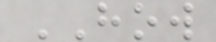HOW
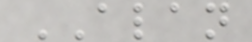ALAN
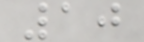10
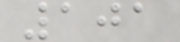101
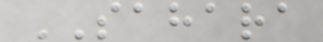SAHARA
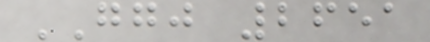GGJ 2651
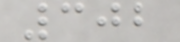302
